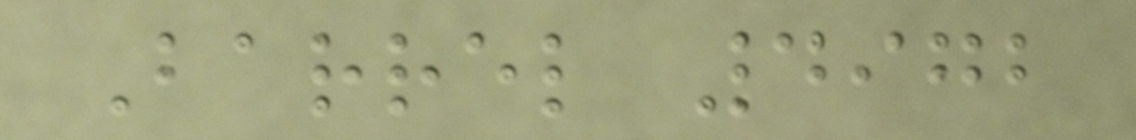Barrel 4972
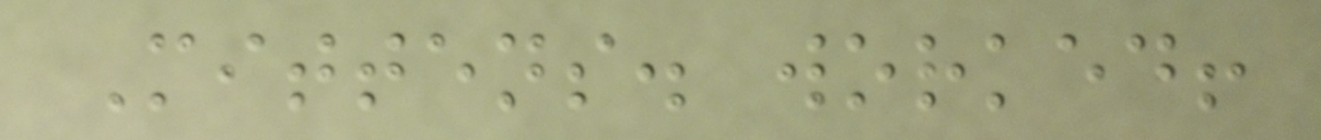Mittens. worked!
